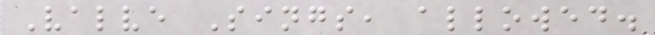Valve Sings, allowed.
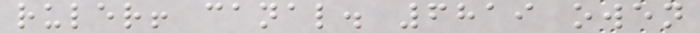ruler! canal. 6819 owen
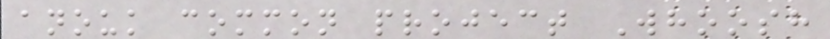anouk common project Whoosh
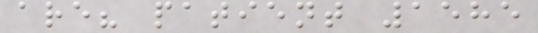are? patient 1585
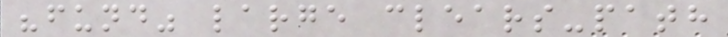"fund" large clears-path
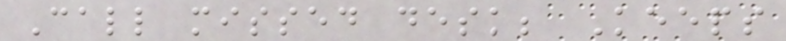Call missed desk; Keeps
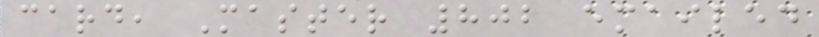card, Master 802 emailed
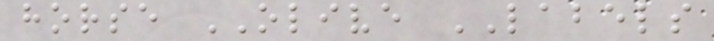horse OLIVE LABELS
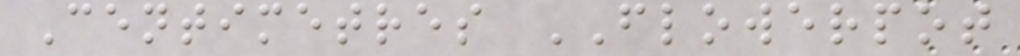Centimetres FLOWERPOT
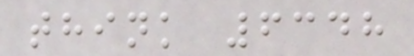think 6348
